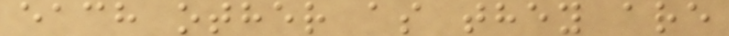each other as they are
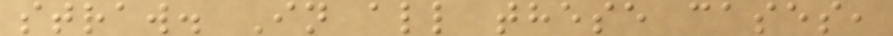straw. In all these cases,
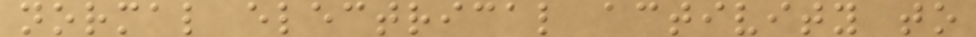normal electrical activity to
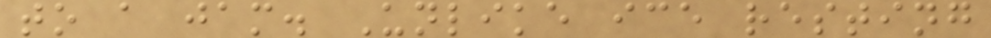to a jam. Unlike ice resting
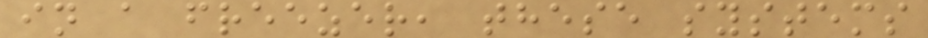in a freezer, these systems
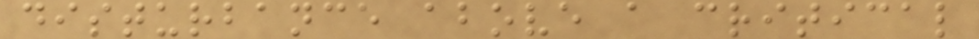disturbance above a critical
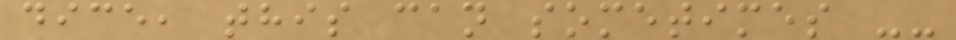dice, this can sometimes --
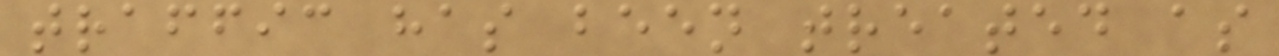traffic has been treated as
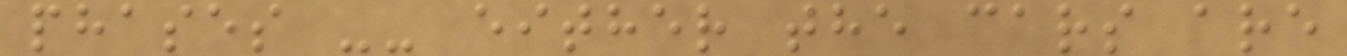phases -- either the cars are
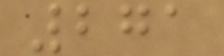271
